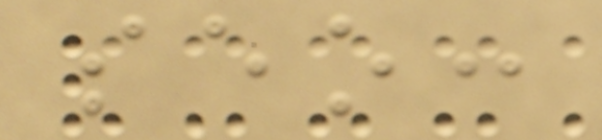seo:
